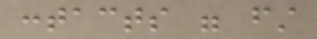contacts were first
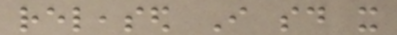released I said it
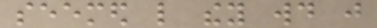seemed like they would just
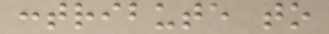contribute to
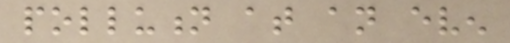pollution at an even
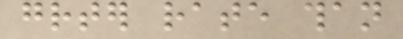greater rate than
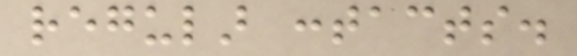regular contacts.
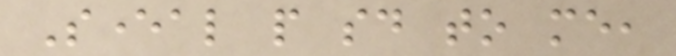Several people said to me,
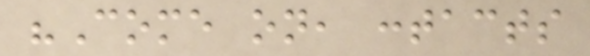"Come on, contacts
